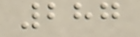287
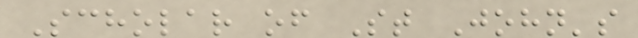Scholar of St John's
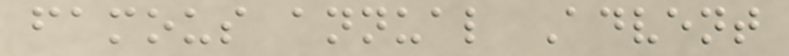famous annual Advent
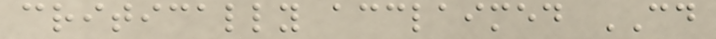critically acclaimed CD
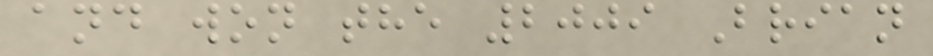and won the 2009 Brian
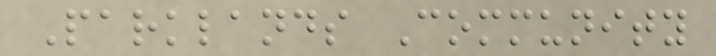Parklands Community
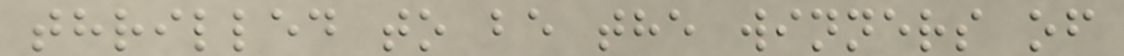thrilled to be the winners of
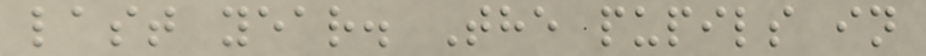last year. The pupils in
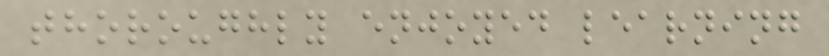thoroughly enjoyed learning
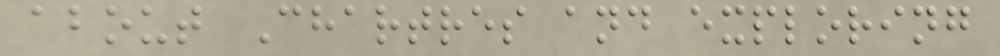about Chartres and exploring
